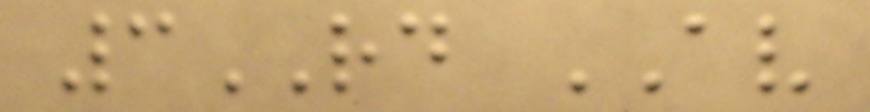3RD AV
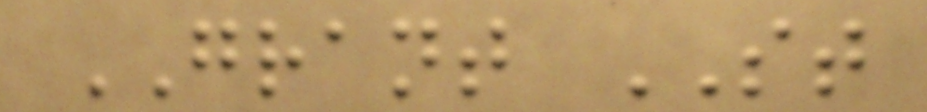GRANT ST
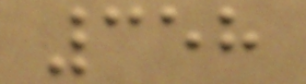358
